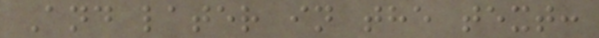And later in the text:
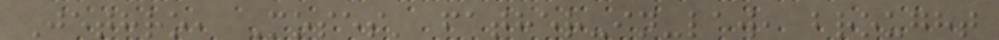Jethro, Moses' father-in-law, brought
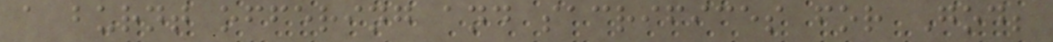a burnt offering and sacrifices for God;
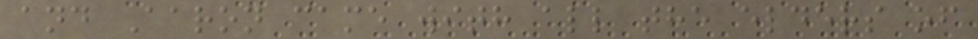and Aaron came with all the elders of
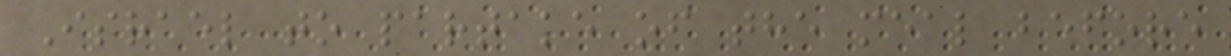Israel to partake of the meal before
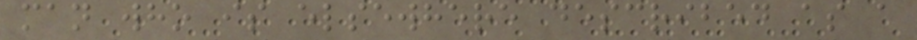man who is elsewhere described as a
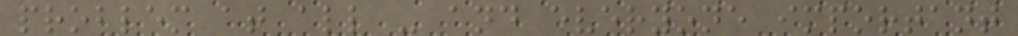problem at all - and everyone important
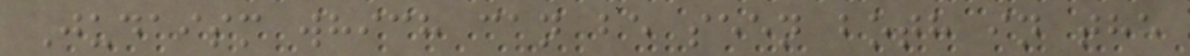Judaism which can be seen both in the
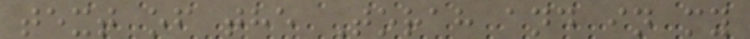text of the Torah and in my
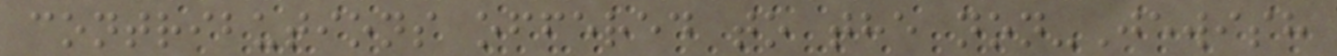contributions offered to the non-Jewish
